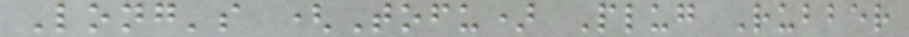Long's (Tofu) Plug Rubber
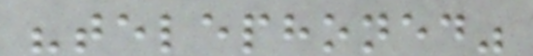"telephoned"
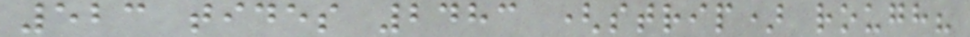523 tides 2483 (strip) rough?
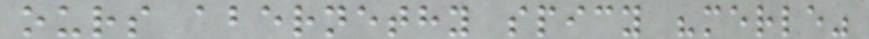ours abernethy spicy "merle"
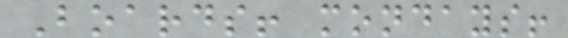Boards! mondays!
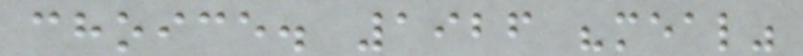choice. 1926 "meal"
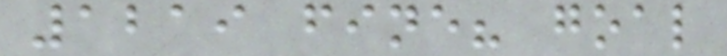1219 fine? goal
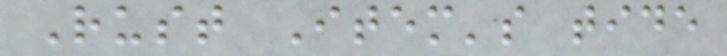Rust Item's tide
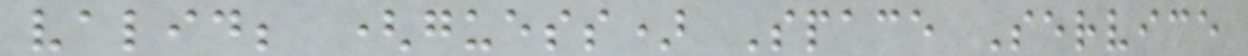valid; (guess) Space Service
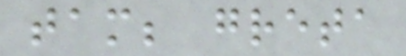tam; greta
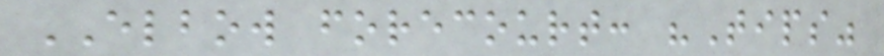ELBOW forecourt: "Tips"
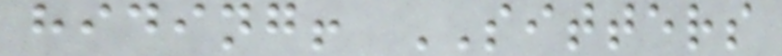hiding! SITTERS
